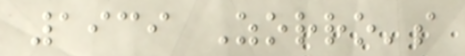1939 Zorro's
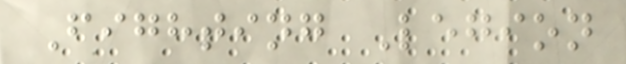Fighting Legion
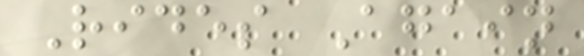Rides Again
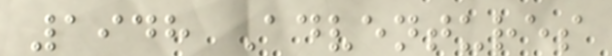1948 Adventures
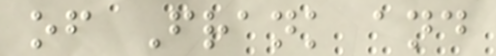of Frank and
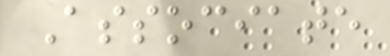Associate
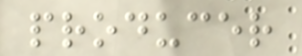producer
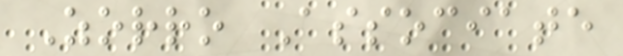Zorro Associate
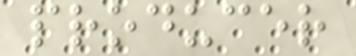producer
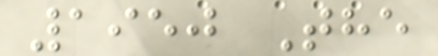1950 The
